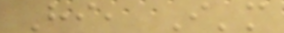Hi, I'm
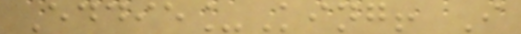Eddie_King! I
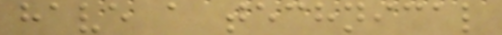have a technical
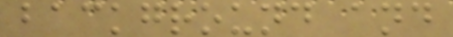background and
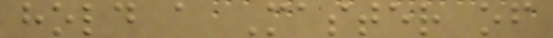hold a Master of
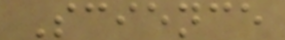Science
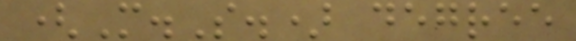(M.S.) degree
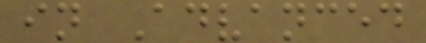in Advanced
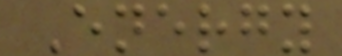Energy
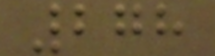278
